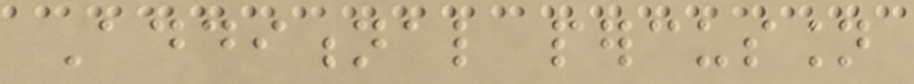Additional percussion
